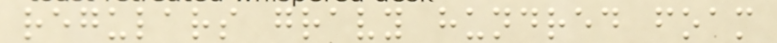regulars gravy hundred foam
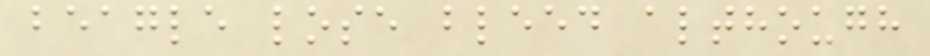beagle lose bleed although
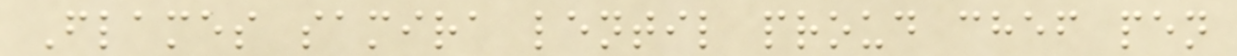Flames samira lentil proud chef pen
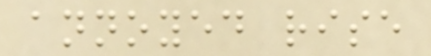annoyed rise
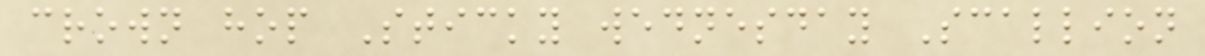crown hop Sticky wednesday Scallion
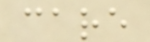care
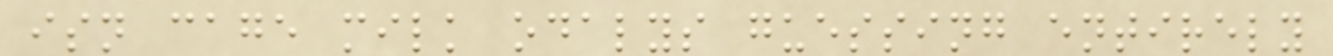isn cage milk odalys guessing entirely
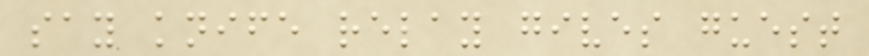say knife relay gives guest
